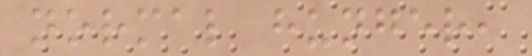normal hunger,
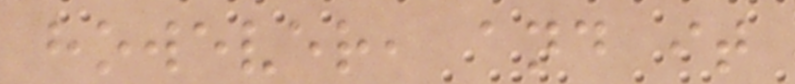however, and it
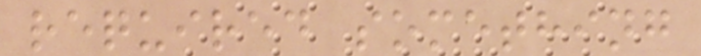required something
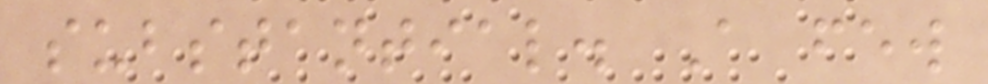substantial. A few
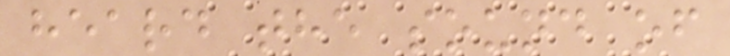heard the sound of
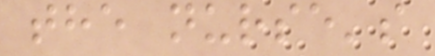the nurse's
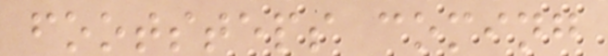footsteps coming
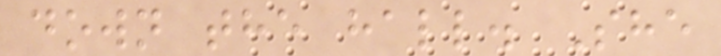down the hall. She
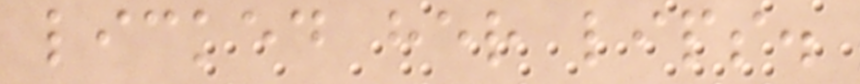licked her lips.
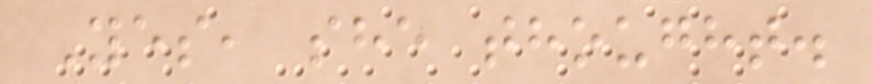Yes, she thought.
